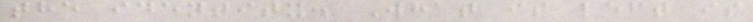the identity. What is left is
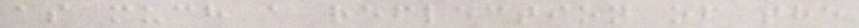as much a reflection of the
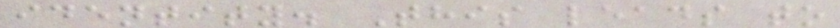identity. This leads to
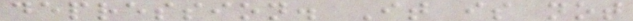depression. It is not
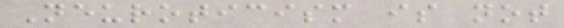Neuroticism is not
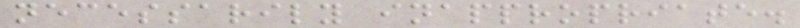necessarily inappropriate.
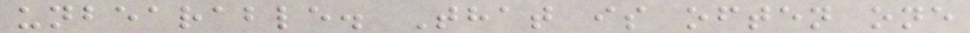unbearable. That is often one
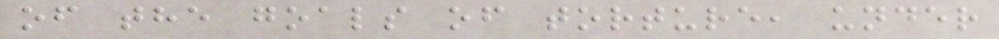of the goals of torture, under
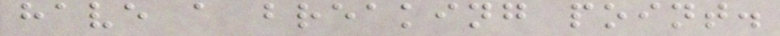have a breaking point.
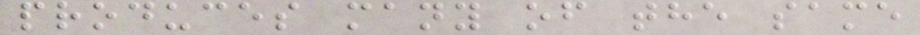produces many of the same
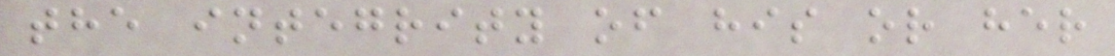the integrity of his or her
